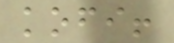kofi!
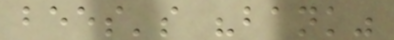bees's "bank"
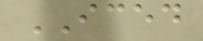ICED
